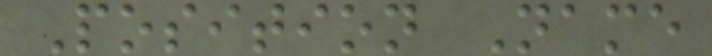Position Name
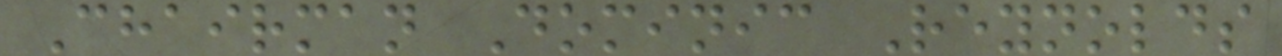Chairman Dominic Reynolds
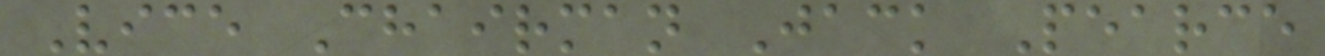Vice Chairman Jack Pearce
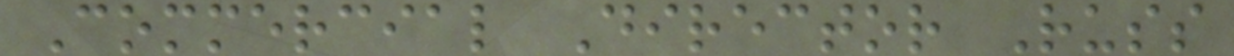Commercial Director Russ
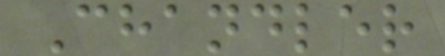Chandler
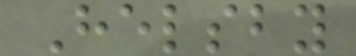Helsby
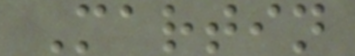Martin
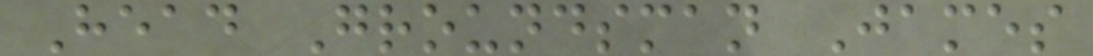Head Groundsman James
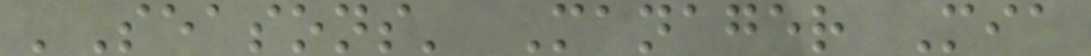'Seasons' Manager Mia
